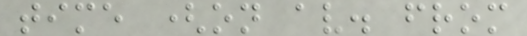time (on av. from
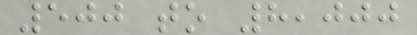500 to 8,000
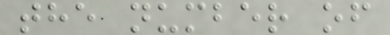the number of
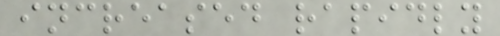increased rapidly
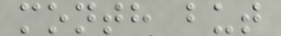month but
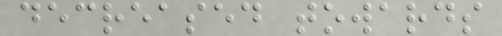decreased towards
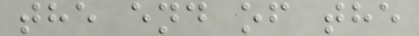the end of the
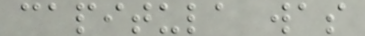capitula was
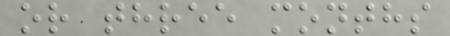or three months
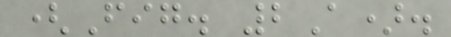(Fig. 2A).
